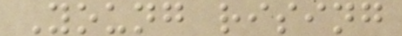Young rising
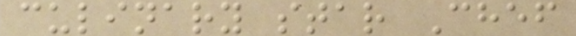culinary star Chef
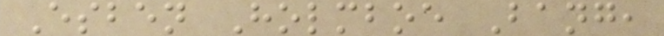Esben Holmboe Bang,
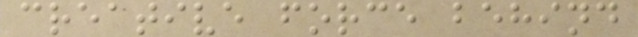creative force behind
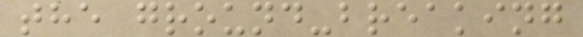the ground-breaking
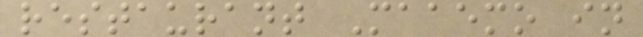restaurant Maaemo in
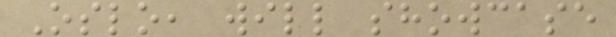Oslo, will showcase
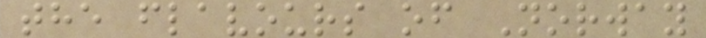the flavours of Norway
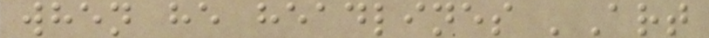when he headlines 'Art
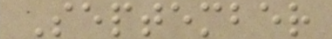September
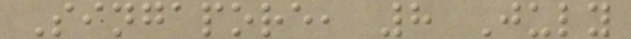Singapore, 8 July
